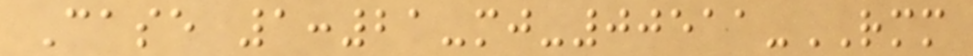Case 1:21-mj-00511-RMM
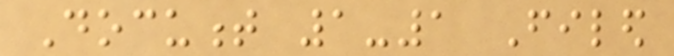Document 1-1 Filed
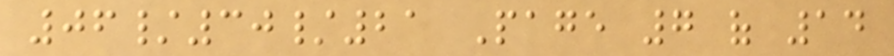06/30/21 Page 7 of 14
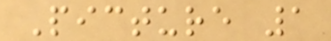Picture 1
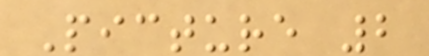Picture 2
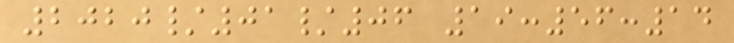2020/01/06 19:56:14
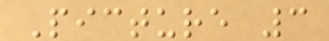Picture 3
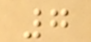7
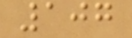107
